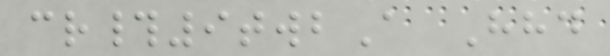cr#9twbA Hhd
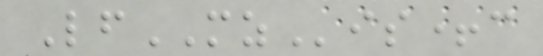LfMZis+c
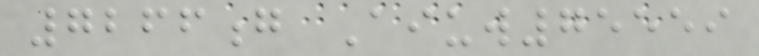7266g Aiuw75559
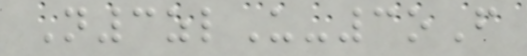N3zlU-3oF
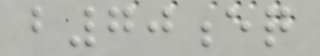b70eq
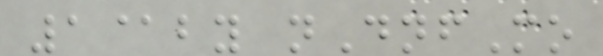1@by nDnfMo
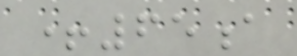+65a
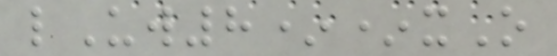lUw8**xO
